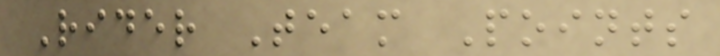Rider Team Points
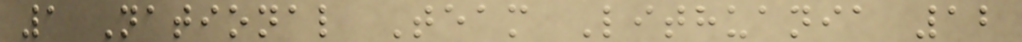1 National Team Lithuania 12
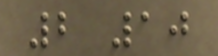2 10
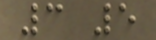3 5
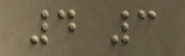4 3
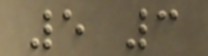5 3
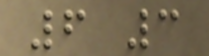6 3
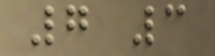7 3
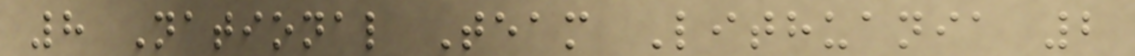8 National Team Lithuania 2
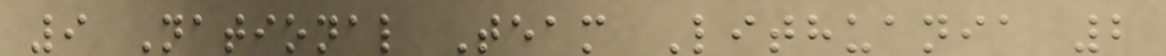9 National Team Lithuania 2
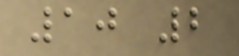10 2
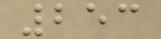253
